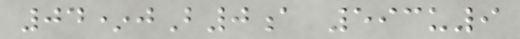04*jB0a 593u9
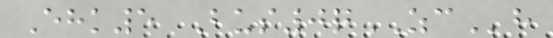Ehk5 Bus0qZCh
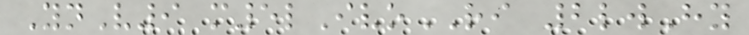YnV9 m5lIvoRI 2lwHy
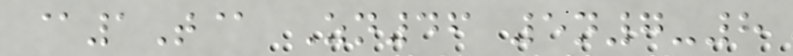@1T@ Zn46 5n7-8
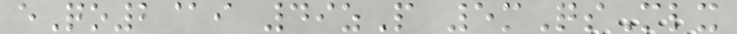eQo2@i 49zP 5mQsMlx
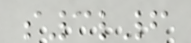s3l6
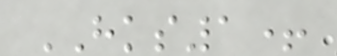HKS1+
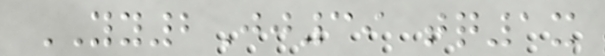YY2Jj39 tq1x
